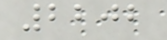2202
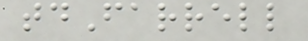tdFarrell
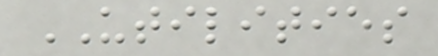UTILITIES
